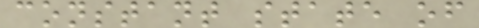constant state of
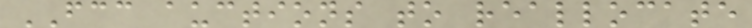FCC auctions to reallocate
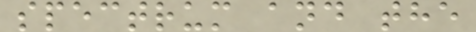spectrum and the
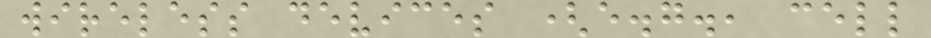wireless devices (e.g., cell
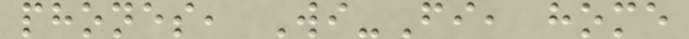phones, Wi-Fi, home
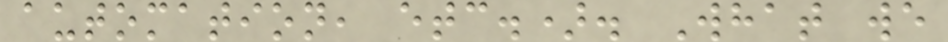automation, etc.). What we
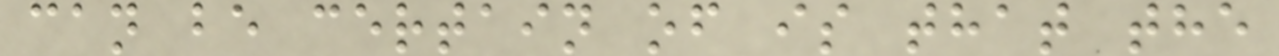can be certain of is that the
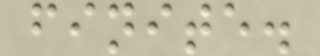finite.
